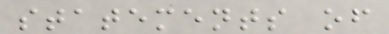statements of
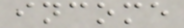income
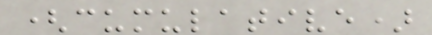(cumulative)
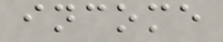income
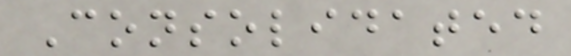Consolidated
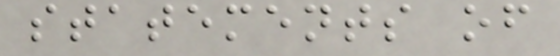statements of
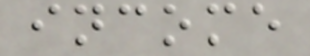income
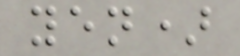yen)
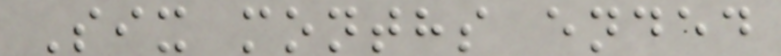Six months ended
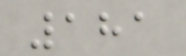181
